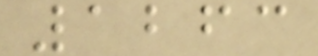1263
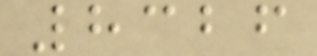8326
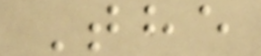The
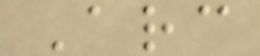Arc
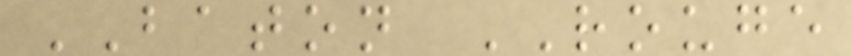BATON ROUGE
